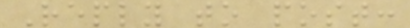Reply to post:
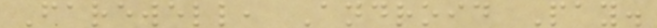Farewell, Android Pay.
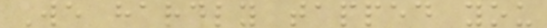We hardly tapped you
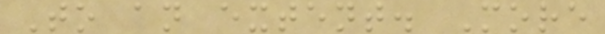To an extent. More
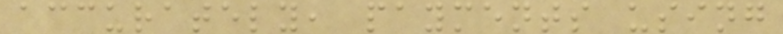accurately, payments using
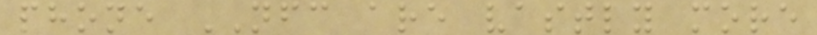phone NFC are vastly more
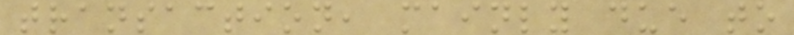transaction, mainly due to
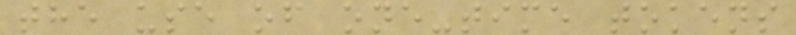the use of one-time tokens
